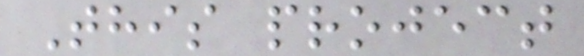This project
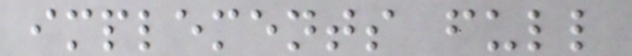implements full
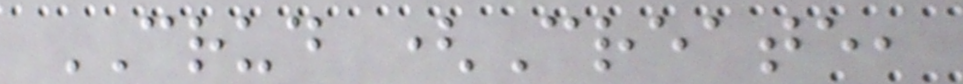CRUD (Create,
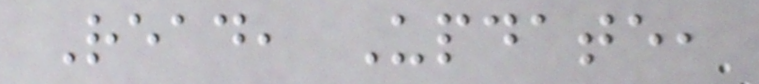Read, Update,
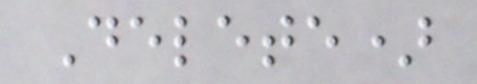Delete)
